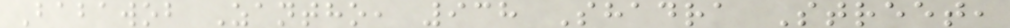Babawob Zantho, 938 Shadra Street,
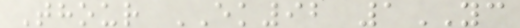Thour EK92 1YC
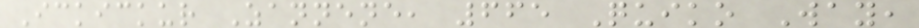Ickickur Zannene, 665 Quiko Way,
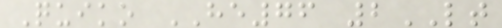Quiko HE76 2LT
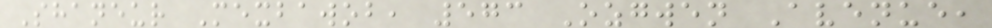Shaneur Mexbawob, 573 Ozgwen Avenue,
